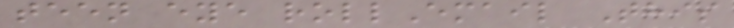teen eye rollEmail This
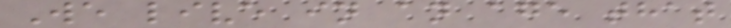We live in an age that
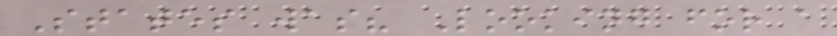States was? Looking for a
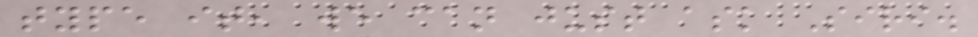type it, we can just ask Siri.
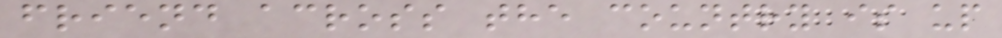friend across the country is up
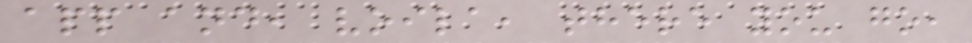app and, voila, there you go,
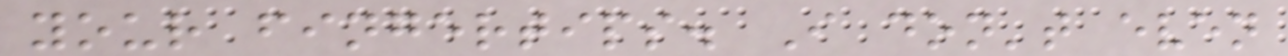your fingertips. I don't even
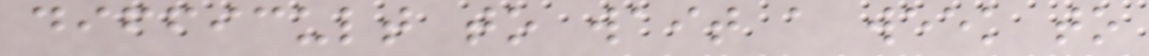difficult to wait a week to
